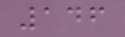146
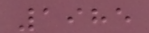1985
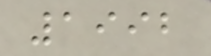1992
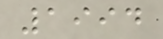1994
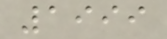1999
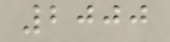2000
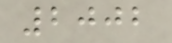2002
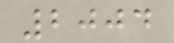2004
